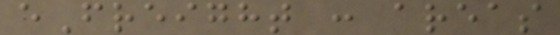eFreight : areas
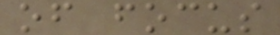of focus
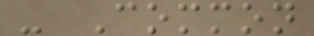- Common
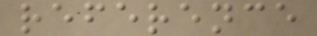reference
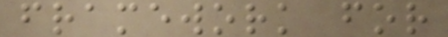framework for
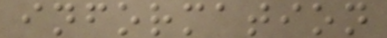information
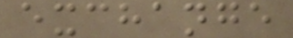exchange
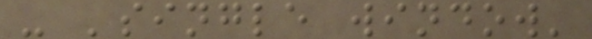- 'single window'
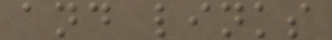and links
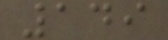149
